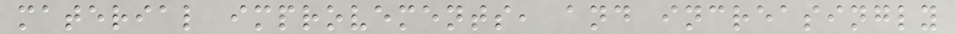material improvements, and increasingly
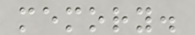memory.
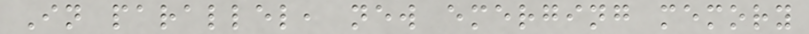In parallel, new emerging memory
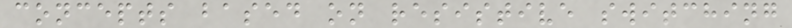concepts based on resistive switching
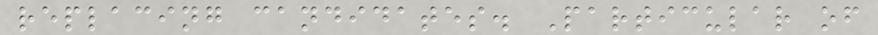replacing candidates. Particular of
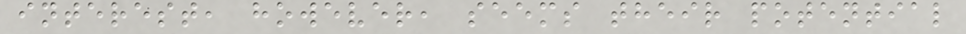interest, however, seems their potential
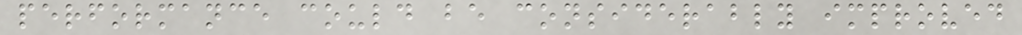performance could be considerably improved
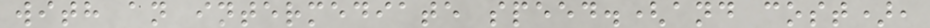with an intermediate speed.(and cost),
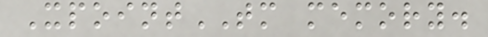XpointTM memory.
